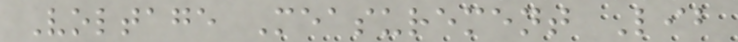Voltage Measurement Lib
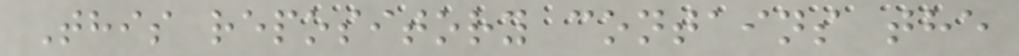This repository contains the
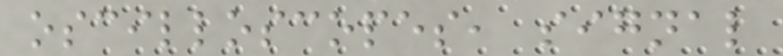oscilloscopes, signal
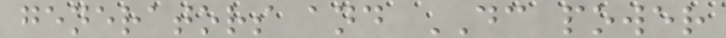generators and DC power
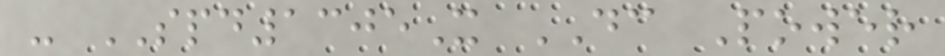- SPD1305X DC Power
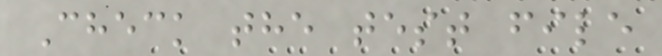Check the test file
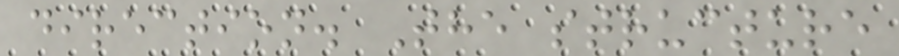direction. The structure
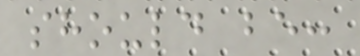should be:
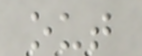out
